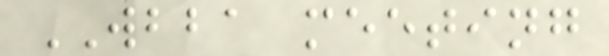WBBA meeting
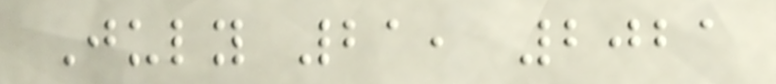July 21, 2021
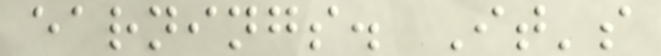earnings. It's
